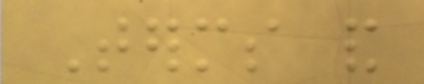Terms and
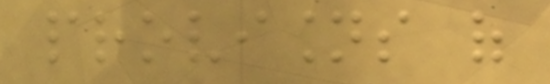provisions of
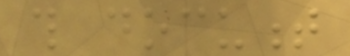this document
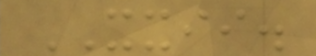XXII.
